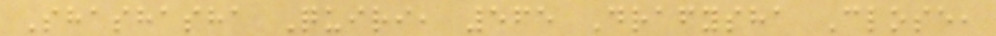Shashasha Quiri, 565 Drafysha Close,
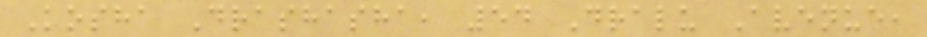Kosha Drashasha, 54 Dralu Avenue,
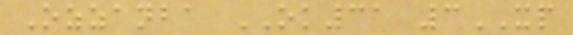Ozzanba OK31 3XP
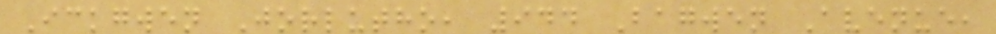Ickgwen Jorlutho, 944 Bagwen Avenue,
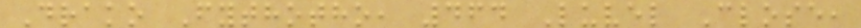Drako Fythotho, 464 Luvel Close,
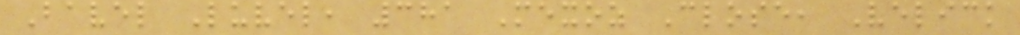Bavel Luvel, 381 Mexoz Close, Velick
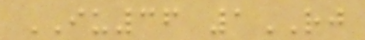IU36 1RJ
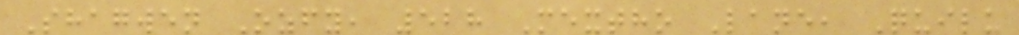Shagwen Ozfy, 528 Mextho Lane, Quilu
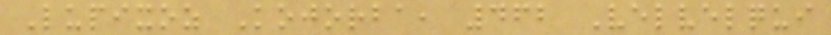Lupixoz Kojorba, 462 Velvelqui
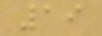19
